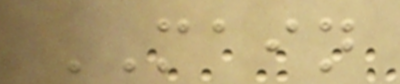MAIN
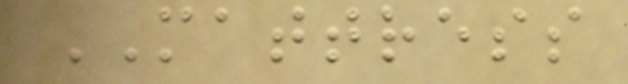MATTRESS
